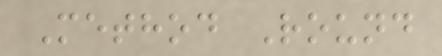Method Round
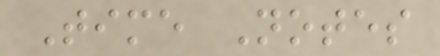Time Notes
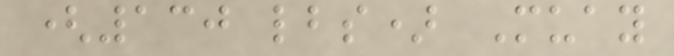(130 lbs) Muay
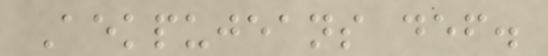Aekpujeans def.
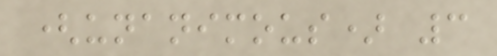(unanimous) 3
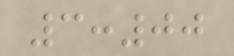3:00
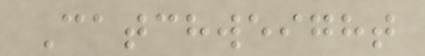Catchweight
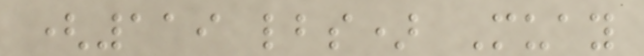(119 lbs) Muay
